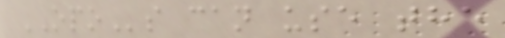OPOs can use the
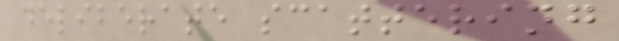deliberate scattering
